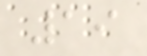19
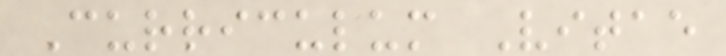Curriculum Vitae
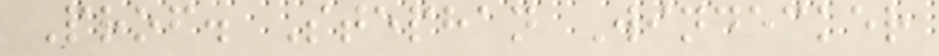Prof. Stephan Windecker
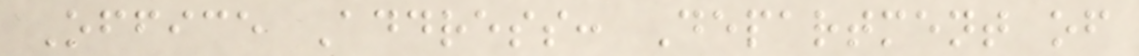Office Address: Department of
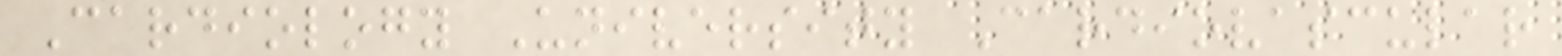Cardiology University Cardiovascular
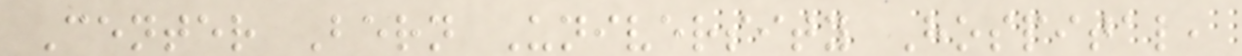Center Bern University Hospital,
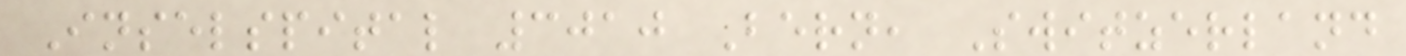Inselspital 3010 Bern, Switzerland
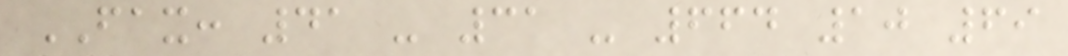FAX: 41 - 31 - 664 10 69
